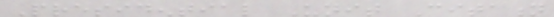Presidential Unit Citation
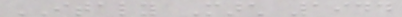ITALY March 1944
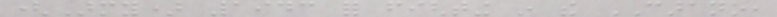(Army) 1943 for fighting in the CARANO,
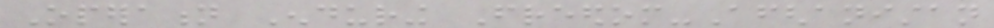Operation Enduring Freedom-Afghanistan
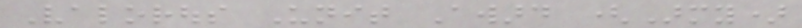Valorous Unit Award (Army)
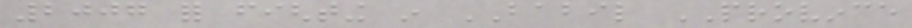2007 for fighting in BABIL PROVINCE
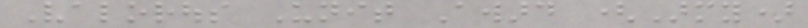Valorous Unit Award (Army)
